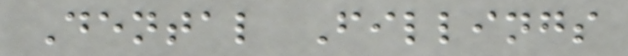Dental Fillings
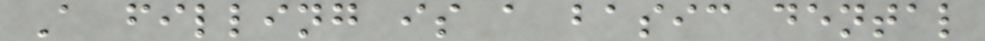A filling is a basic dental
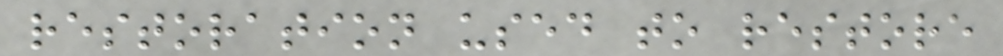restoration used to restore
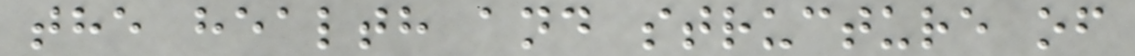the health and structure of
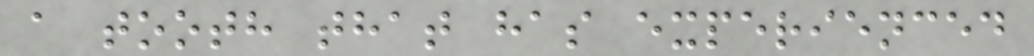a tooth that has experienced
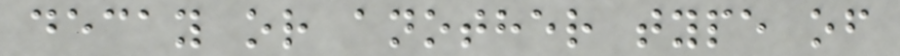decay or another type of
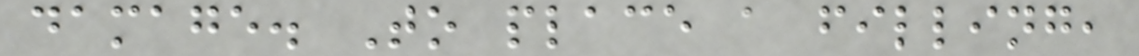damage. To place a filling,
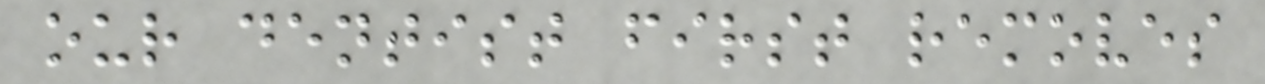our dentist first removes
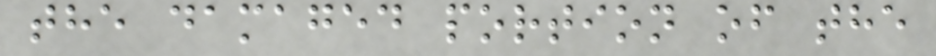the damaged portion of the
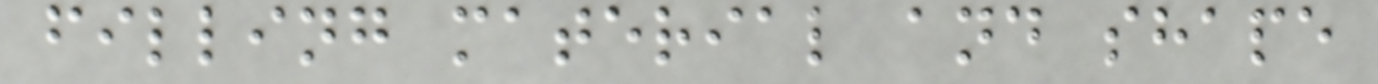filling material and shape
